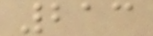213
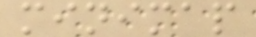minimap
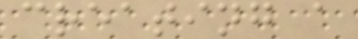creating a
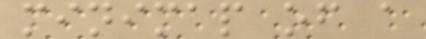minimap of a
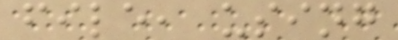file, using
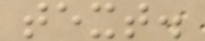text.
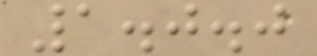1.0.0
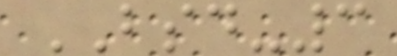BSD-3
